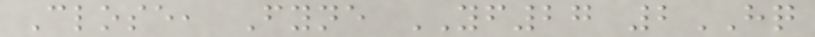Close, Fyne YF27 2HQ
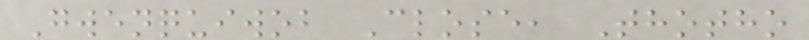Gwenquiwob Close, Thotho
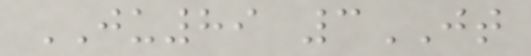JU89 3JT
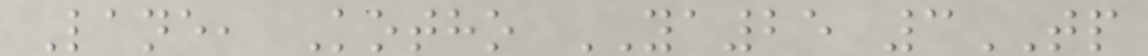Lane, Kotho YA25 3TP
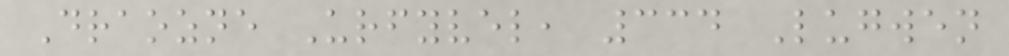Draozne Urfyvel, 334 Lugwen
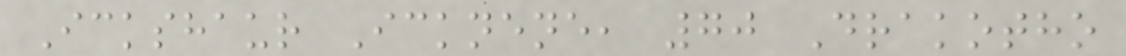Ickshaur Icknene, 70 Drakotho
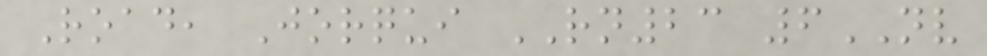Road, Jorqui RN23 6NV
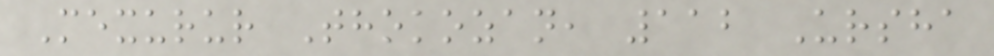Mexurur Thokozan, 112 Ursha
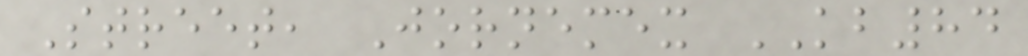Street, Jornemex KB84
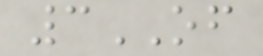3OF
